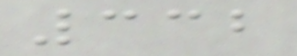332
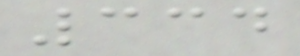334
